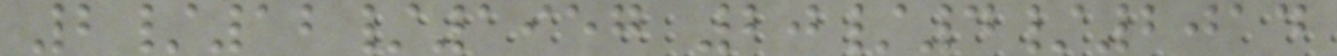2/12/1957 20/4/2014
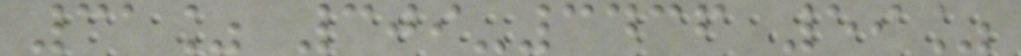31% 309-3436 59%
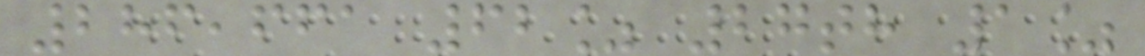286,661 62% 27th 1%
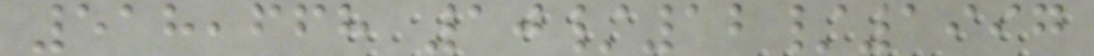518,668 10/12/1997
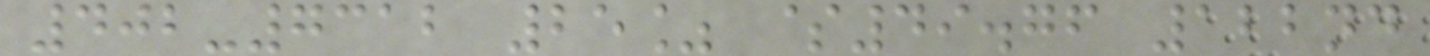402-7312 25% $49.76 122nd
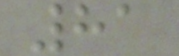81
